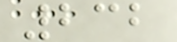232
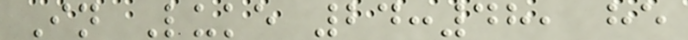In Luke 24:48, he
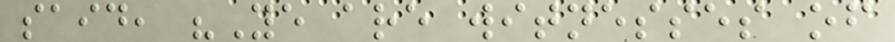said, "Ye are witnesses of
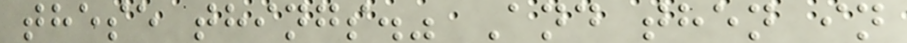these things." And then in
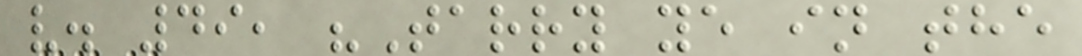v. 49, "Tarry ye in the
